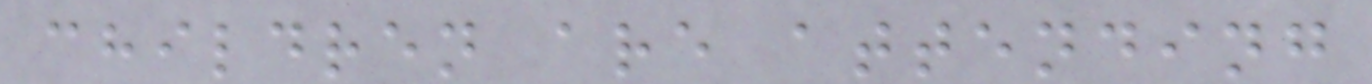children are attending
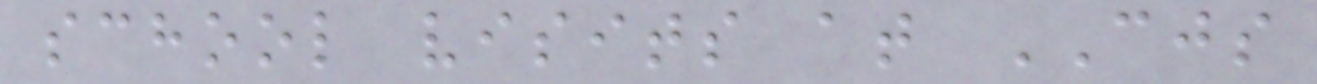school visits at CJS
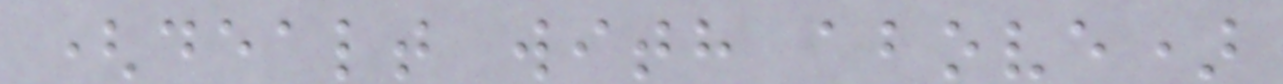(dealt with above)
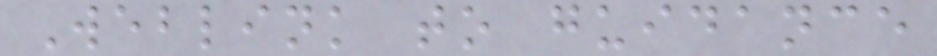Weblink to guidance
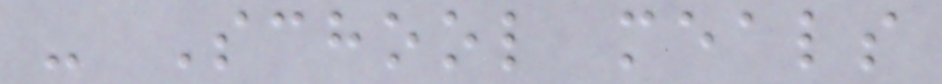- School meals
